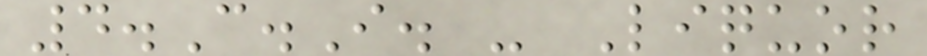4.C.I. - Liquor
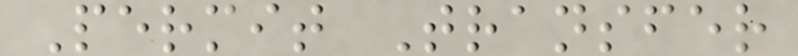Permit Transfer
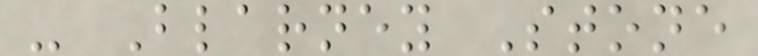- Blarney Stone
